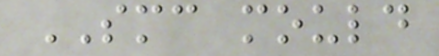SMC mould
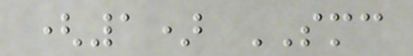(1) SMC
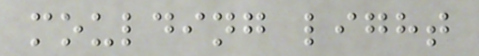moulding light
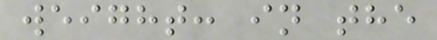weight: in the
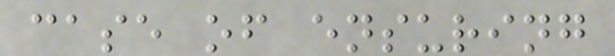case of ensuring
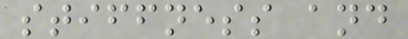stiffness and
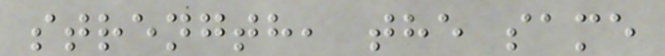strength, the same
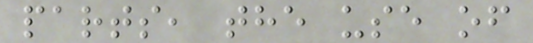parts, the use of
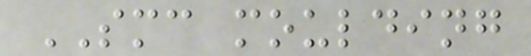SMC moulding
